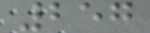257
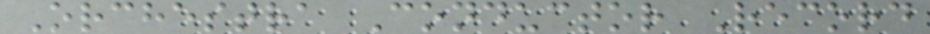Orchestra Conductor Record
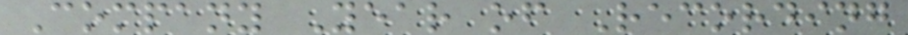Company Year of Recording
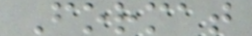Format
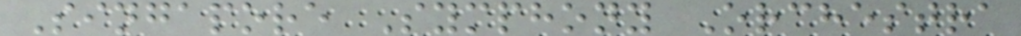Singapore Symphony Orchestra
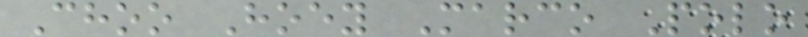Choo Hoey Marco Polo
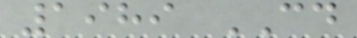1989 CD
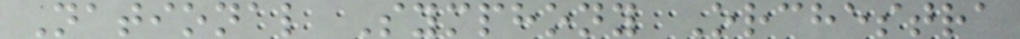National Symphony Orchestra
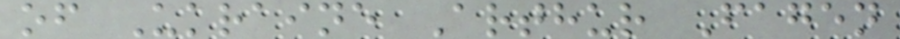of Ukraine Arthur Fagen
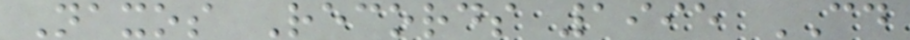Naxos Records 1995 CD
